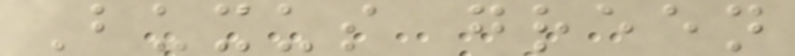Buxus green
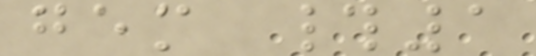gem #1
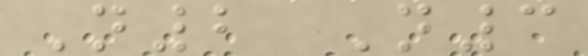N2 N3
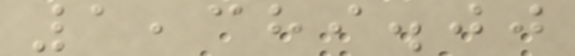1,389.00
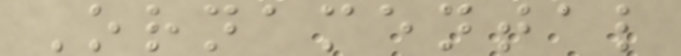Ornamental
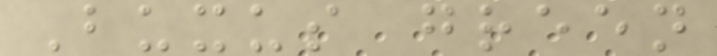Buxus green
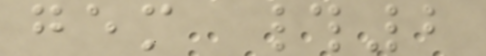gem #2
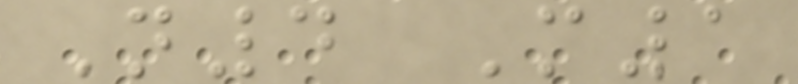N4 M1
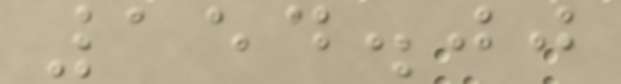154.00
